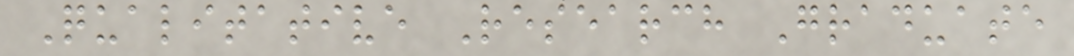Qualitative Research Graduate
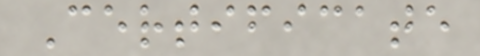Certificate
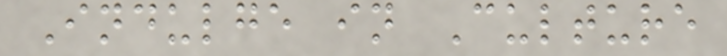Indulge in Culture
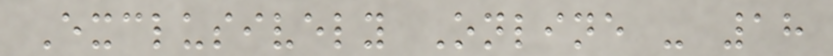Exclusively Online - 18
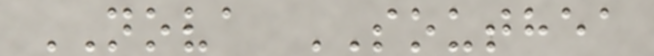NOVA SOUTHEA
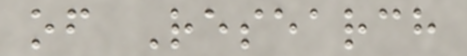of Research
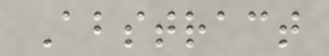Abstract
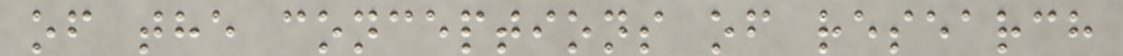of the conceptions of research
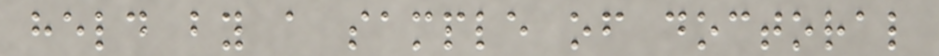held by a sample of doctoral
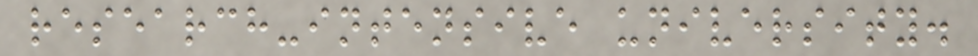research-intensive university.
